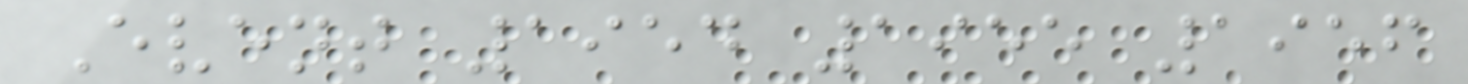Event 1954 1955 1956
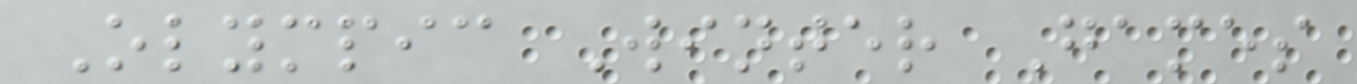Olympic Winter Games
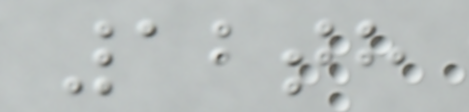12th
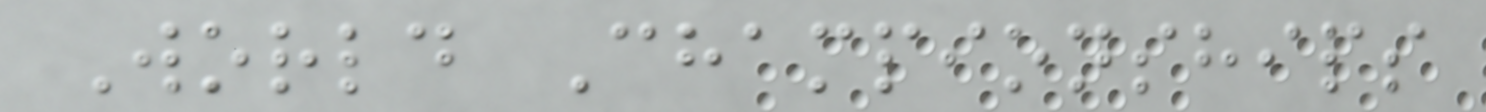World Championships
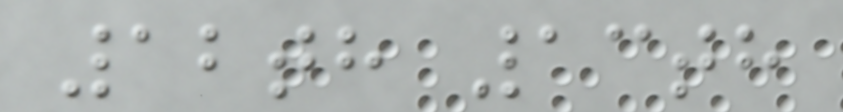12th 13th
